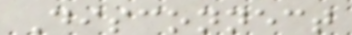Disconnect
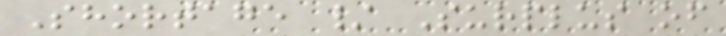Shortage / Surplus of
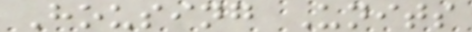Housing Units
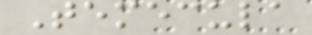Temecula
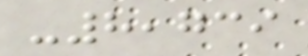-8,739
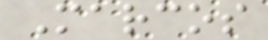Marcos
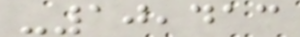-10,413
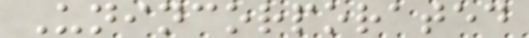Unincorporated
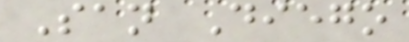San Diego
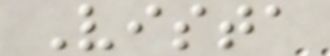Vista
